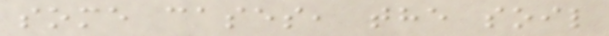some cases, the soil
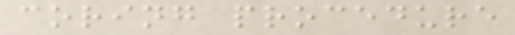coring procedure
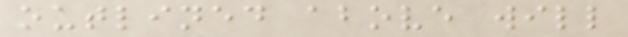outlined above will
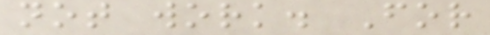not work. For
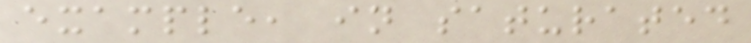example, in saturated
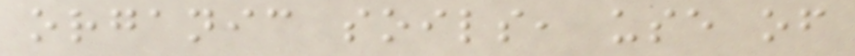organic soils, use of
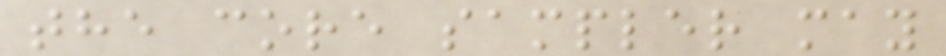the core sampler may
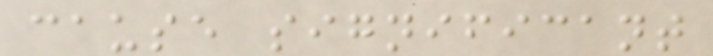cause significant
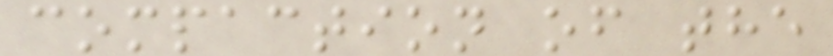compaction of the
